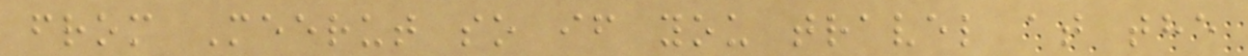from Meerut so if you travel at the
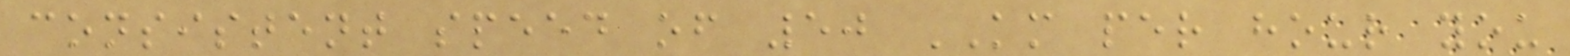consistent speed of 50 KM per hour you
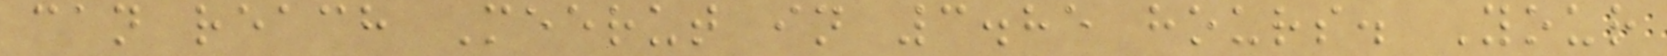can reach Meerut in 3.85 hours. Your
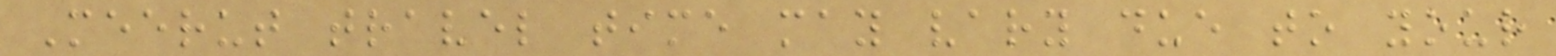Meerut travel time may vary due to your
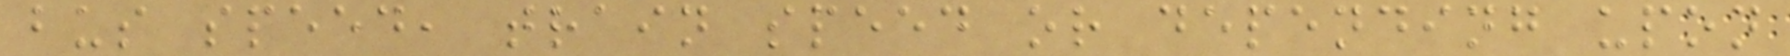bus speed, train speed or depending upon
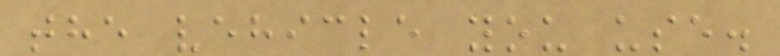the vehicle you use.
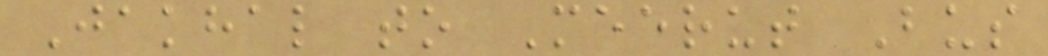Jakhal to Meerut Bus
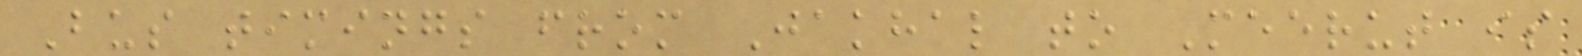Bus timings from Jakhal to Meerut is
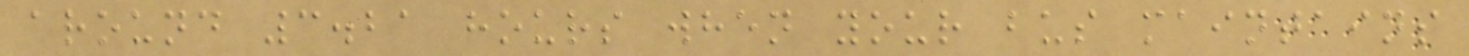around 3.21 hours when your bus maintains
